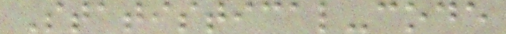Statistical-code
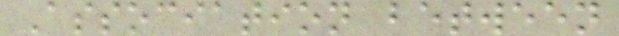Association between
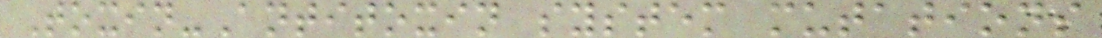Toxin-Antitoxin system mutations
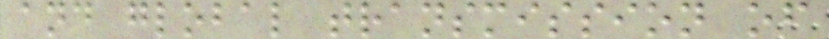and global transmission of
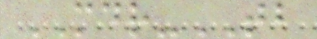MDR-TB
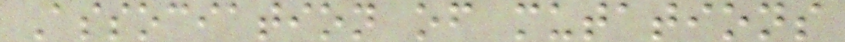Association of mutations
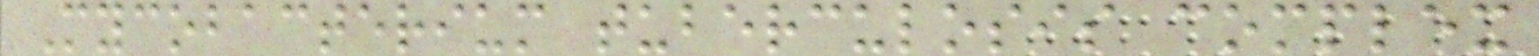Mycobacterium tuberculosis complex
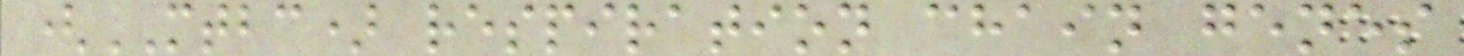(MTBC) respiration chain genes
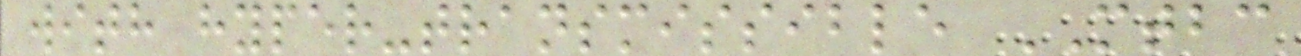with hyper-transmissible MTBC
